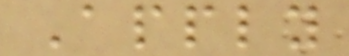Apply
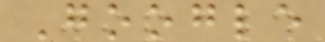Google
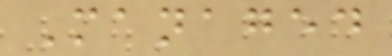Managed
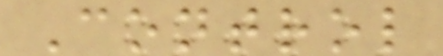Control
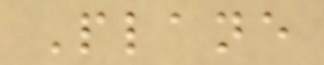Plane
